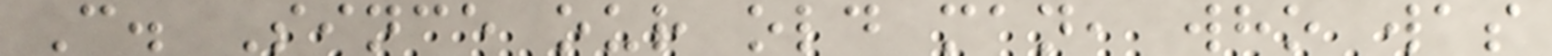C. Since our old man, who was
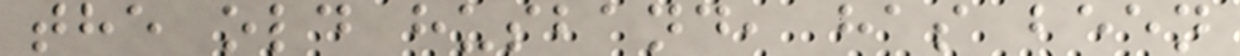the old husband, has been
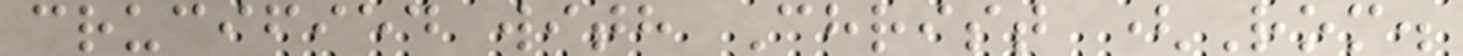crucified with Christ (Rom.
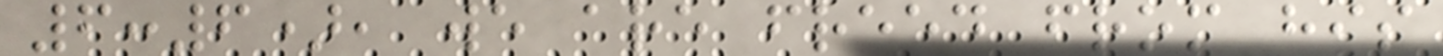6:6), we are freed from his
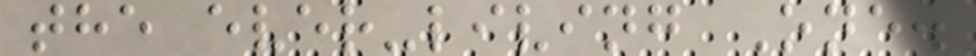the ever-living One.
